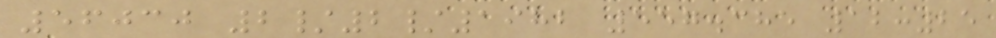56030 2/2/1982 557.385 12:25
